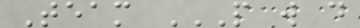Team P W D
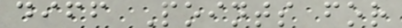diff Points for
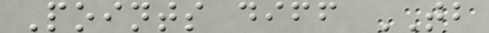Points diff TB
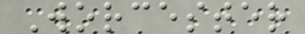Worcester
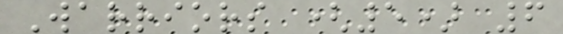Warriors (5) 6
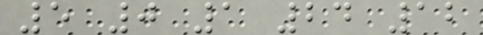5 0 1 24 12
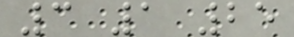3 1 25
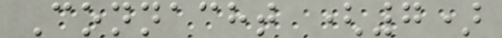Connacht (7)
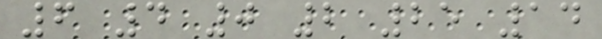6 4 0 2 25 14
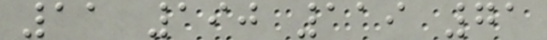11 190 119 71
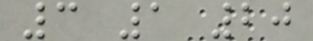3 1 20
